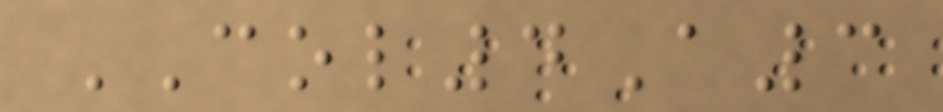COL4A3
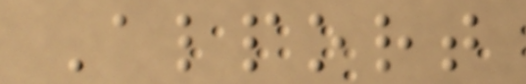Alport
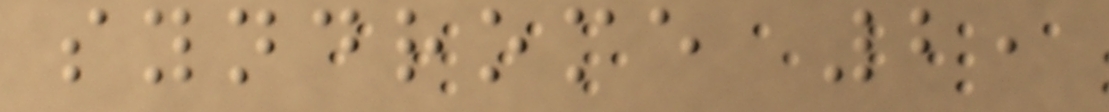syndrome 2,
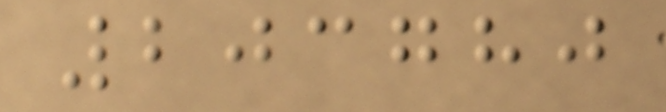203780
